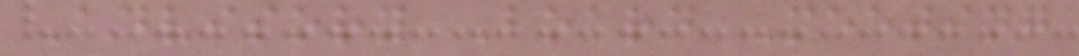Advisory Board Meeting
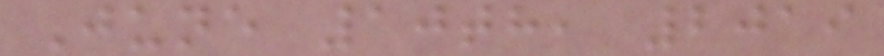June 10th, 2019
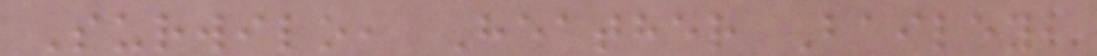Surwilo, Heather Bailey,
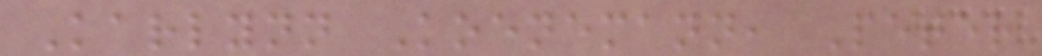Karlynn Koenemann, Peter
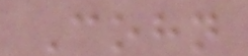Cohn
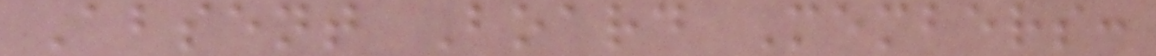Absent Board Members:
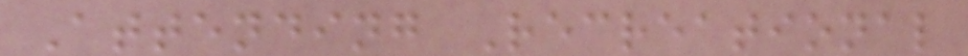Attending Recreational
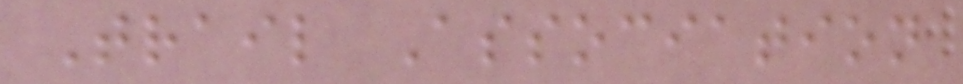Trail Association
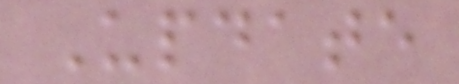Update
